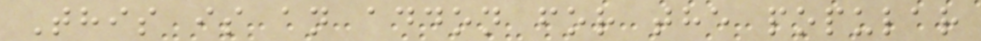This is an addon for the popular
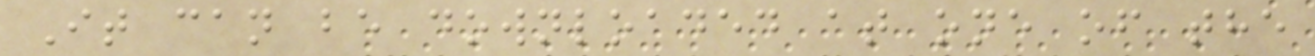It can be downloaded at one of the
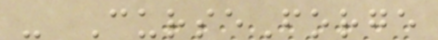- CurseForge
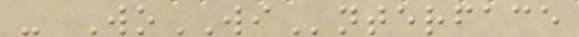- WoWInterface
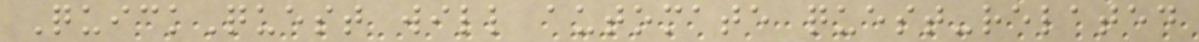QuickQuest will automate quest-related
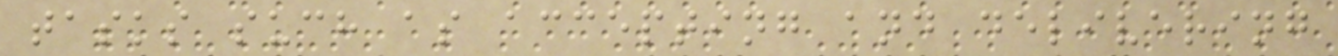tasks such as accepting and delivering
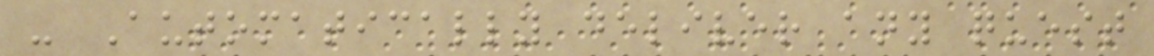- Automatically deliver any quest
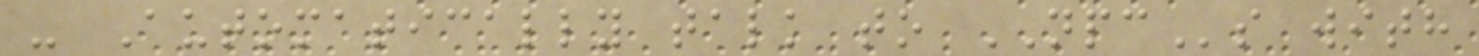- Automatically talk to NPCs with
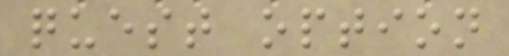quest option
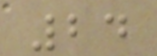24
